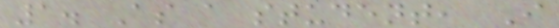1. As a student, I
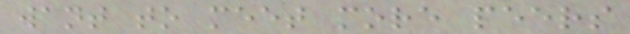want to meet more peers
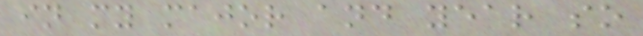in my major and year so
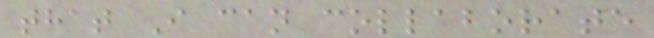that I can collaborate
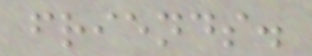friends.
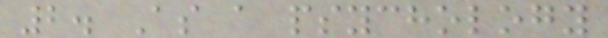2. As a psychology
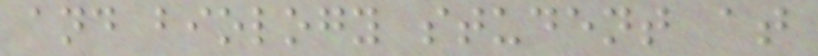and biology student at
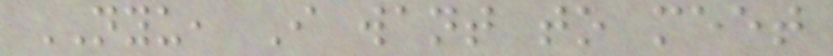NYU, I want to meet
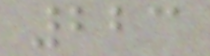223
